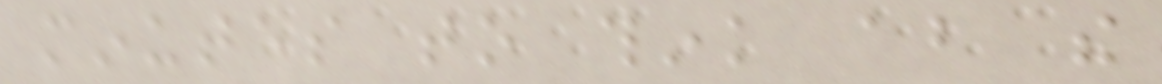minutes to think about the
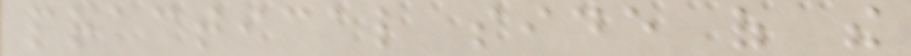practical side of the
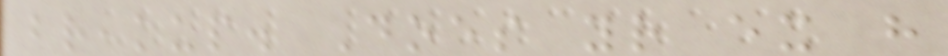breakup. Does your ex have
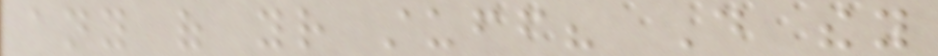any of your stuff? Do they
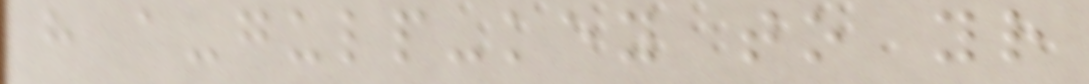have a-gulp-key to your
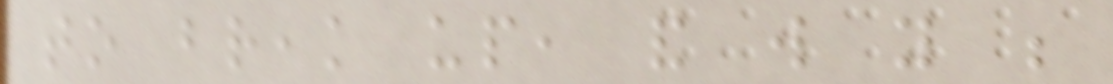to break up, and will you be
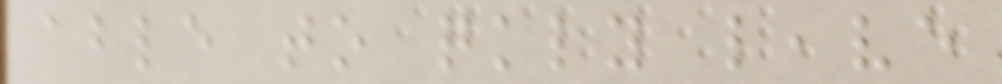able to quickly leave
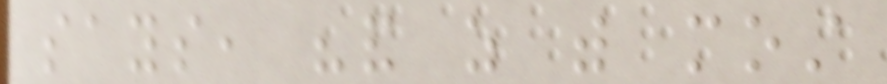says, "and as with most
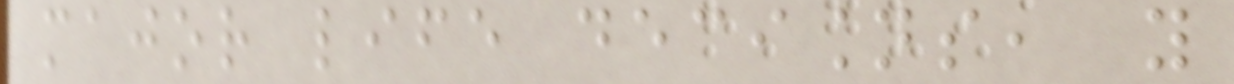major life decisions, you
